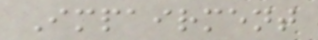Impairment
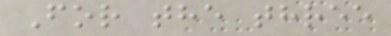For the three
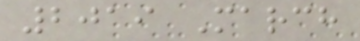2019 March
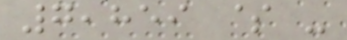7,859 $ -
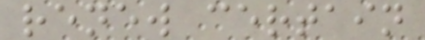renew certain
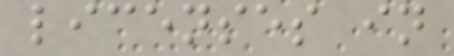licenses in
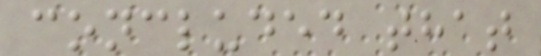concluded that
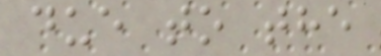due to the
